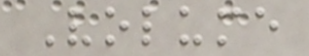Volume
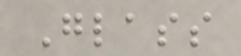Glass
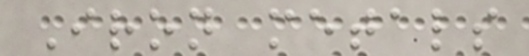Iron metals
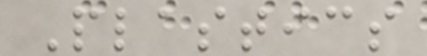Plastics
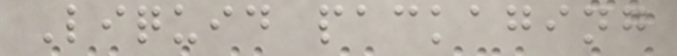Liquid packaging
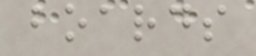boards
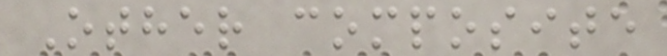Other composite
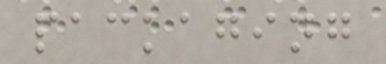packaging
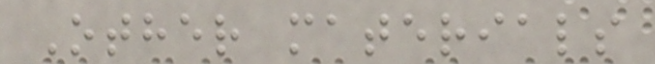Other materials
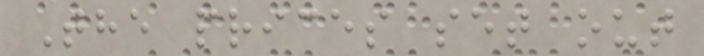The prices set out
